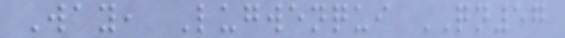Way, Lugwenqui QN57
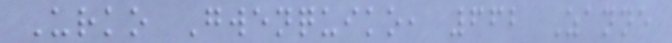Urko Gwenquiko, 662 Zanne
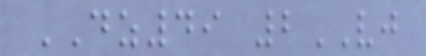DZ49 2VJ
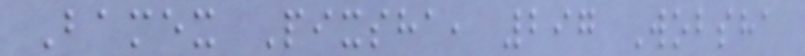Bamex Pixsha, 297 Wobsha
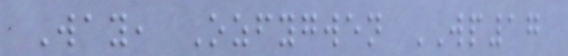Way, Ozfygwen WP17
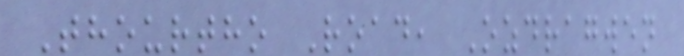Thourtho Road, Ozdragwen
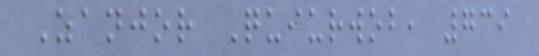Zanjor Quiurwob, 739
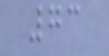73
